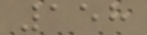158
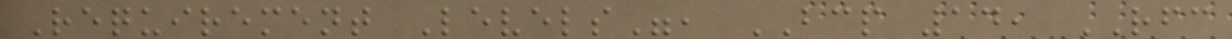Requirement Levels", BCP 14, RFC
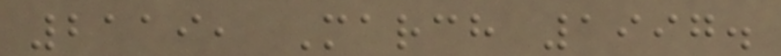2119, March 1997.
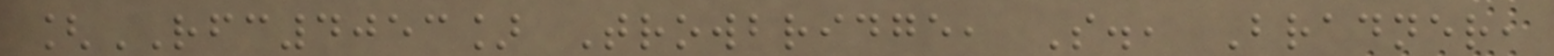[RFC4053] Trowbridge, S., Bradner,
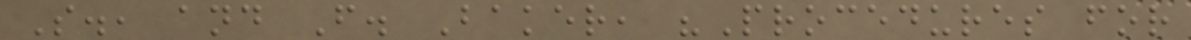S., and F. Baker, "Procedures for
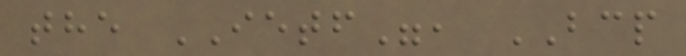the IETF", BCP
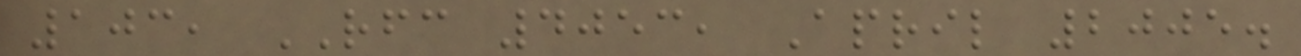103, RFC 4053, April 2005.
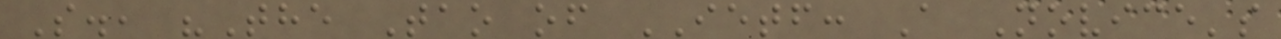S., "The Tao of IETF: A Novice's
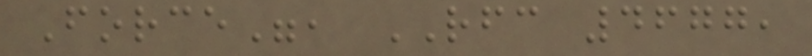Force", RFC 4677,
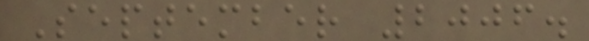September 2006.
